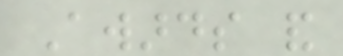Awards and
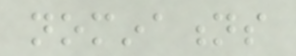nominations
